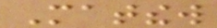Matthew
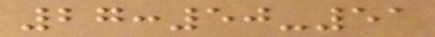27:50-51
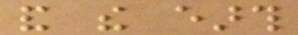and the earth
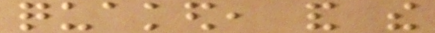quaked, and the
